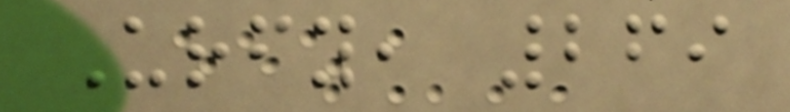Urfy, 269
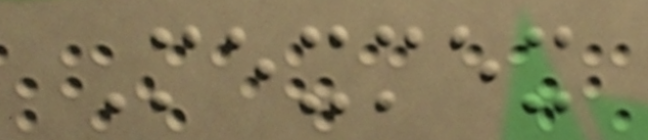Mexmex
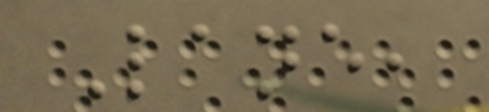Lane,
